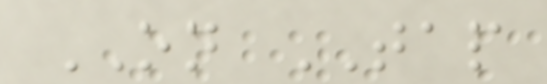ON TAP
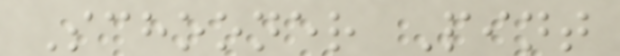Schooner Pint
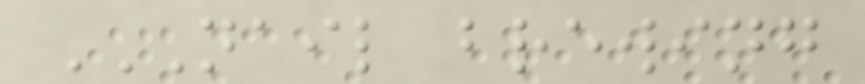NAIL BREWING
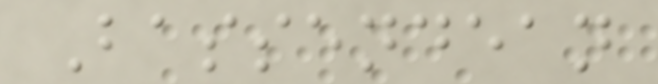Bassendean
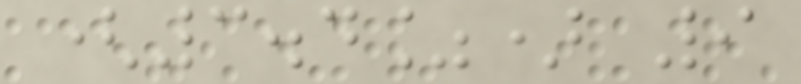(3.4%) 9
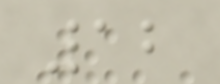12
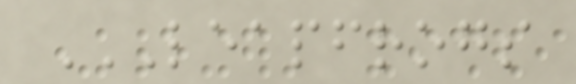LEAPFROGS
